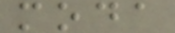moda
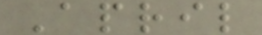April
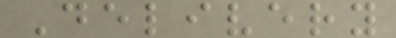Delivery
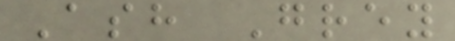Ash Grey
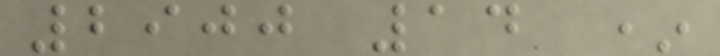2900 14 *
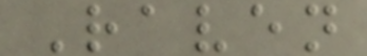Raven
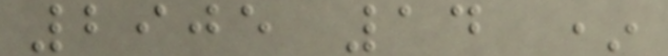2905 14 *
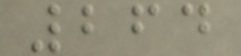264
